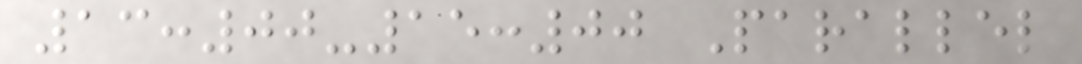13:00-15:00 Parallel
